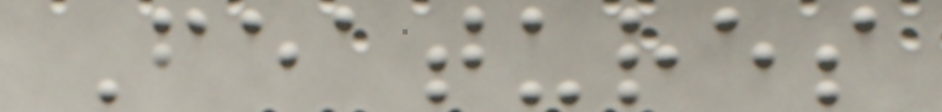Features
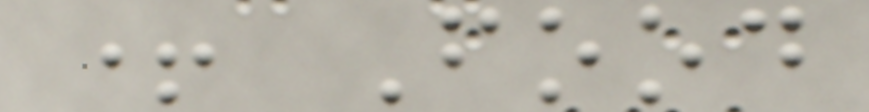+ Food
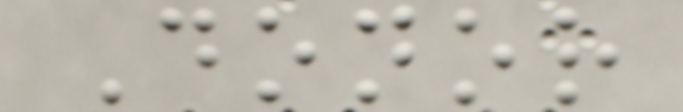Donor
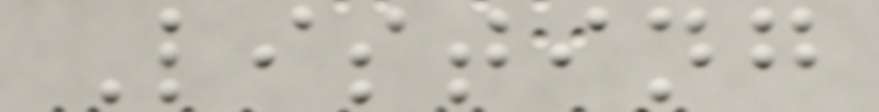Listing
